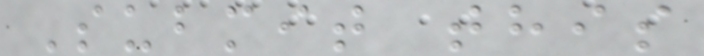Submit this
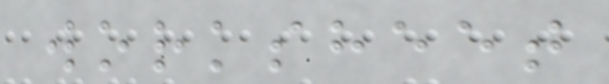worksheet
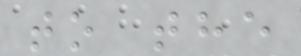to the
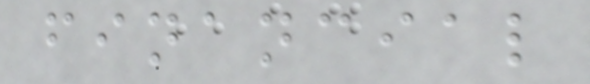financial
